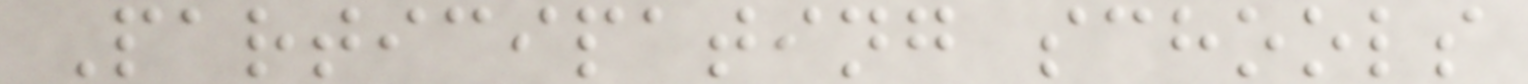Participating schools
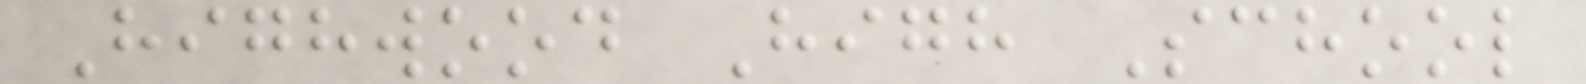Highwood High School
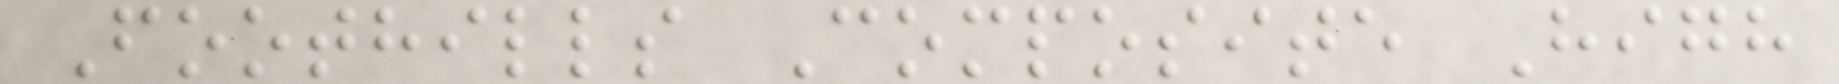Foothills Composite High
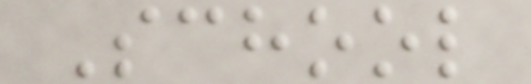School
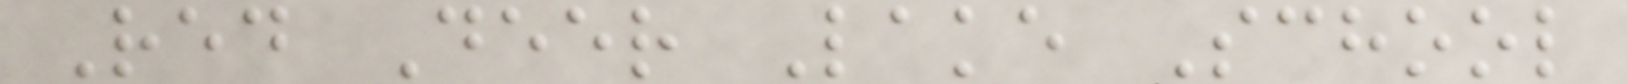Red Deer Lake School
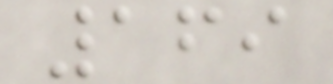169
